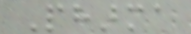Pharma
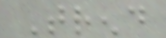Trend
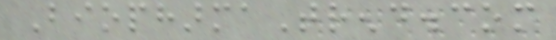BiopharmaTrend.com
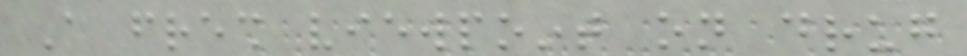A fresh viewpoint on drug
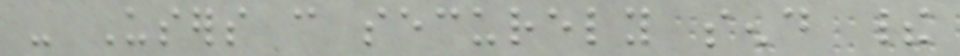- Users can securely send their
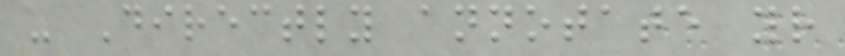- Directly annotate your
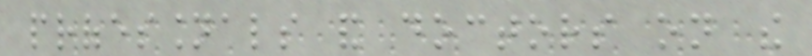professionals and doctors on the
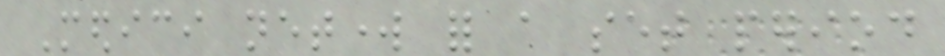Medici network for a set period
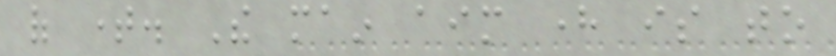of time. The main aim here is to
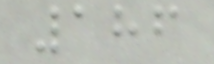186
